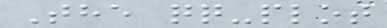The qq-plot
